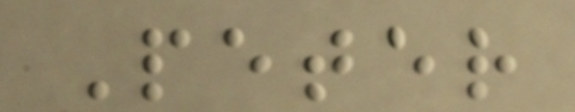Peter
